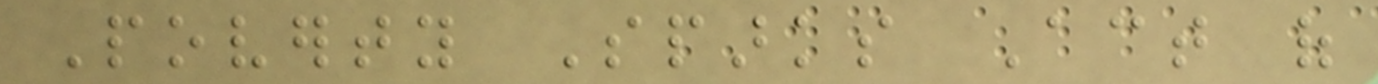Poverty Sparks Act of
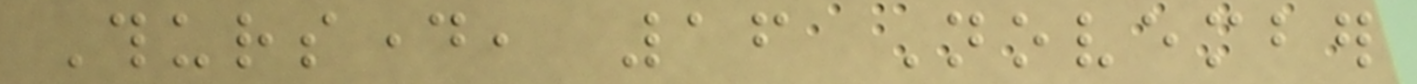Thursday, 16 November
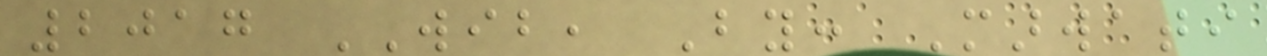2017 WIB, By: Marwati
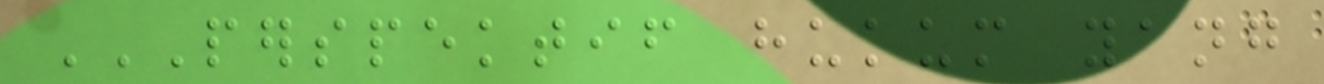PERSPEKTIF HUKUM YANG
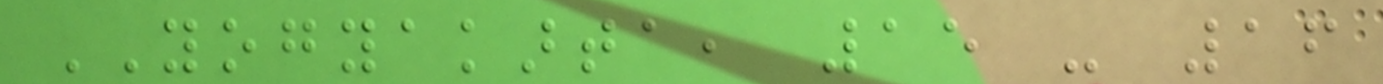YOGYAKARTA, 15 - 16
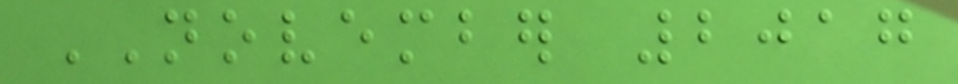NOVEMBER 2017
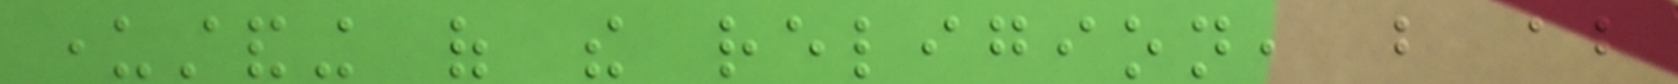understanding of the religion, but about
